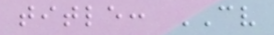title: CV
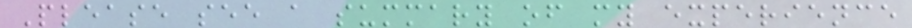Please see a summary of my experience
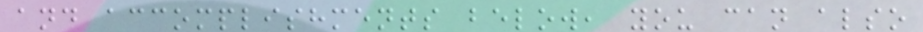and accomplishments below, you can also
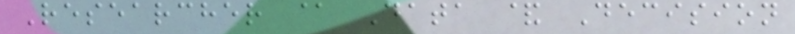Researcher @ Data & Decision
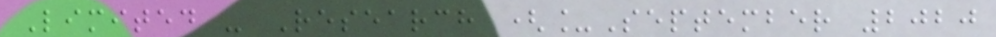Limited - Research (_September 2020
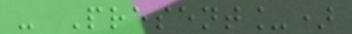- Present_)
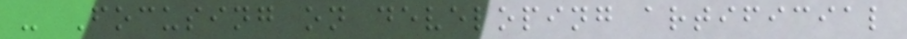- Focusing on developing artificial
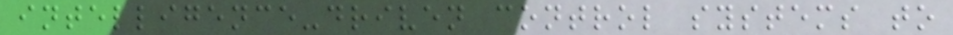intelligence-driven control systems to
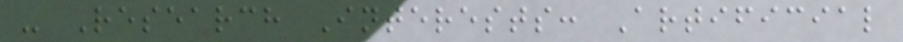- Research Interests: Artificial
